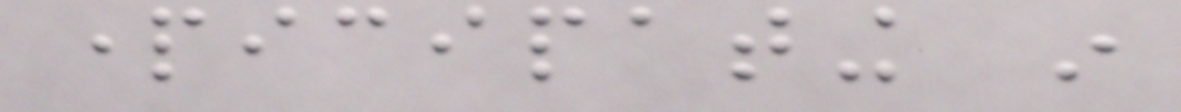participating in
